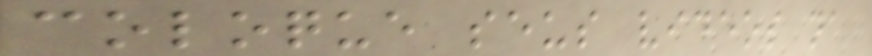coloque seus videos na
